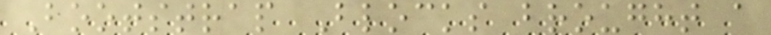Bootstrap Blocks brought a
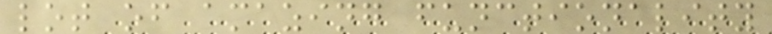lot of amazing functionality
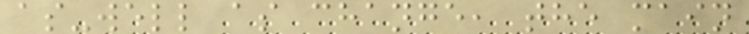as-well as change, the main
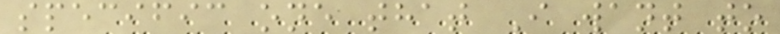specific one that I want to
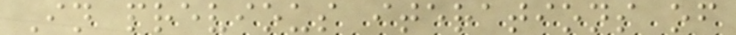In previous iterations of
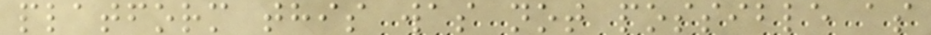platform this was not possible as
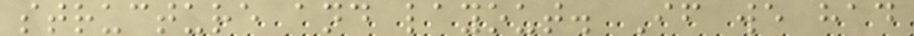structure and layout. If we had
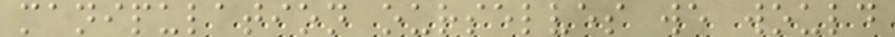manipulation ourselves we would
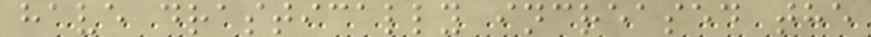have drastically increased the
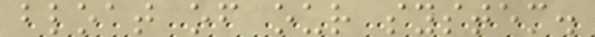bloat of our system.
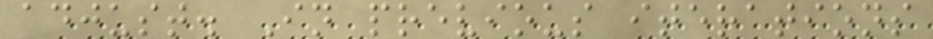adjust. In previous iterations
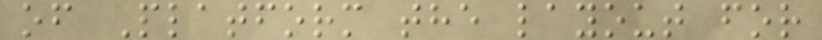of Platform the layout for
